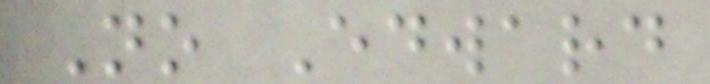No Edward
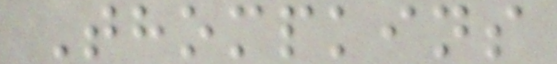Thompkins
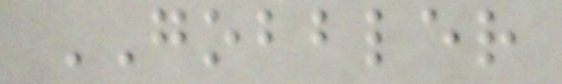GOBBLER
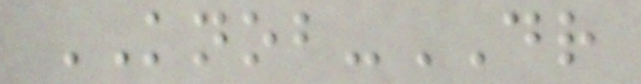KNOB-DR
